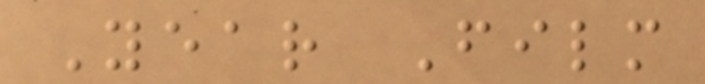Year Film
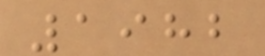1982
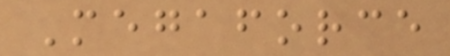Megaforce
